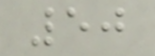50
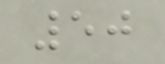50
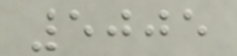5005
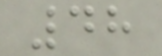48
